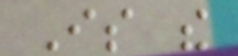Is the
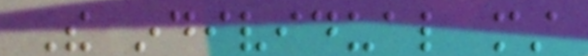The individual must
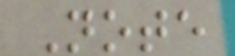Note
